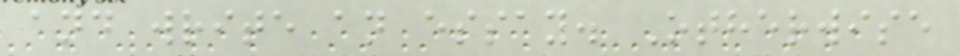and write an essay. Otherwise
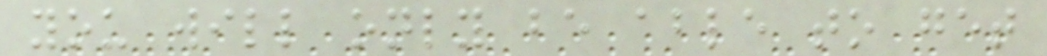you will only be able to get
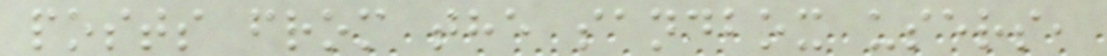posts from the sandbox users,
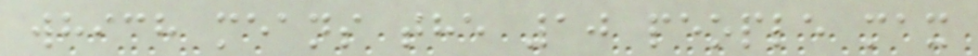which means the 10 people max
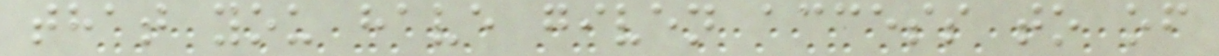that you have given access to of
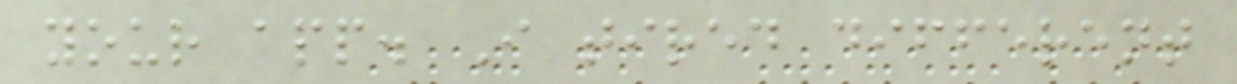your app. I tired different
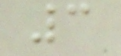3
